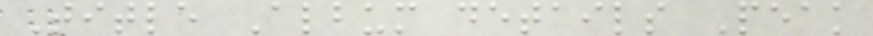Title Album details Peak
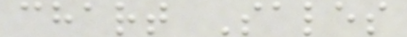chart Sales
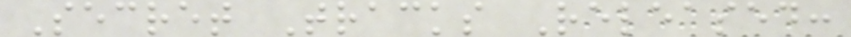Secret Tracks Released:
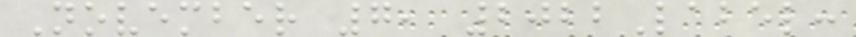November 7, 2022Label:
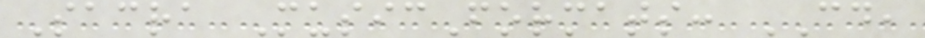Sacra MusicFormats: CD,
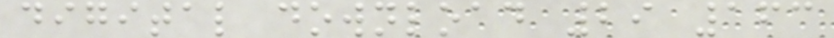digital download 29 163
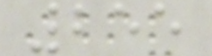255
